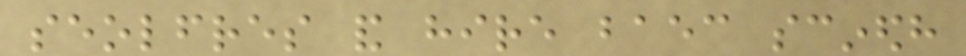seolfres and hire baec scinedh
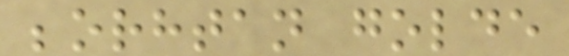beorhtan golde
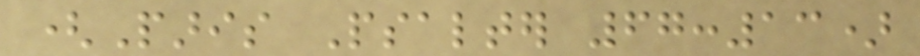(Paris Psalter 67:13)
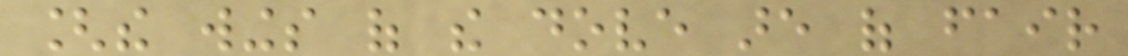[the wings of the dove are of fair
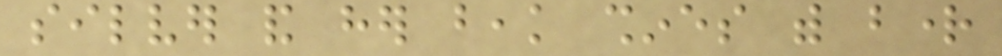silver and her beak shines with bright
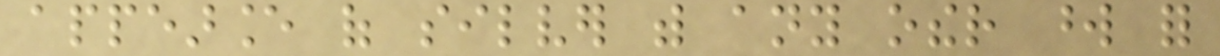appearance of silver with any other word for
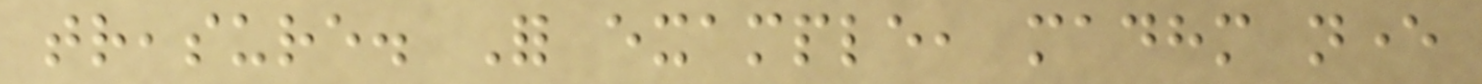treasure. For example, madhm never
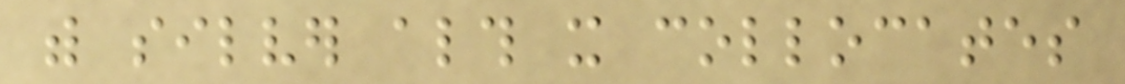with silver although it collocates
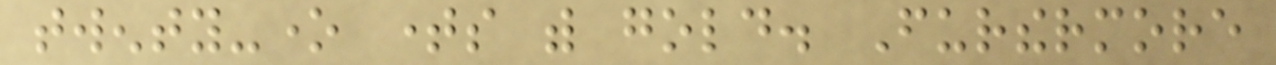twenty-one times with gold. Furthermore
